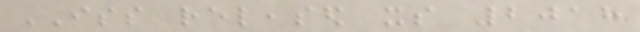ISS released its 2018
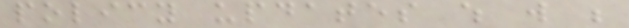policy updates which will be
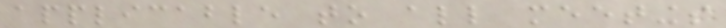applicable to all meetings
